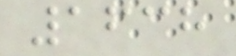1638
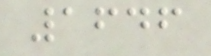1646
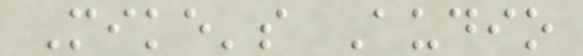Mike's Audio
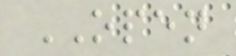OPEN
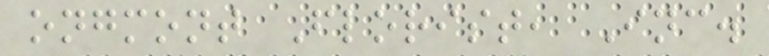ongmont Florist, Inc.
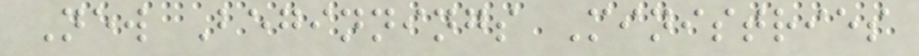New Beginnings Ministries
